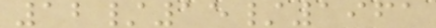12/15/1961
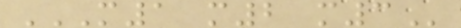M1 M2 M3
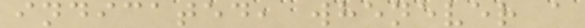indicated, whenever a
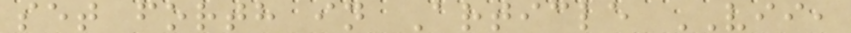set forth in Article VII,
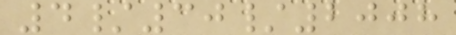4/30/2008
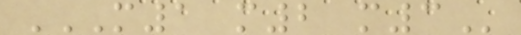M1 M2 M3
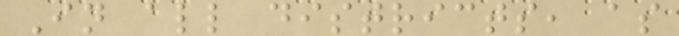In all districts, as
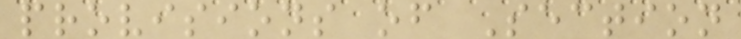provisions of Section
